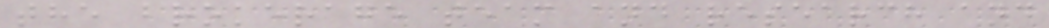the brokerage team and research and
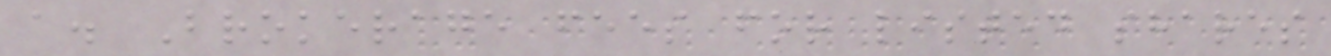a. Brokerage fees for listed shares
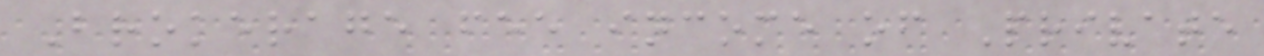Brokerage fee income of Private
